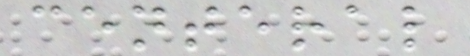centeral
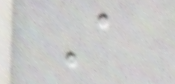A
